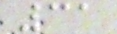31
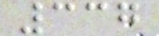337
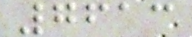7613
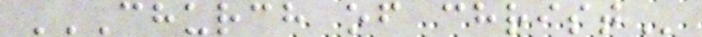CHURCH OF CHRIST
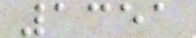1351
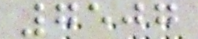7507
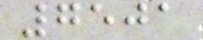7501
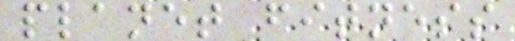planet fitness
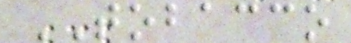TOBACCO
